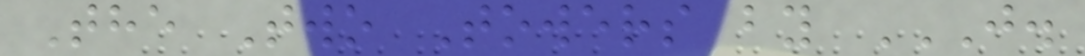The Two Towers by J.
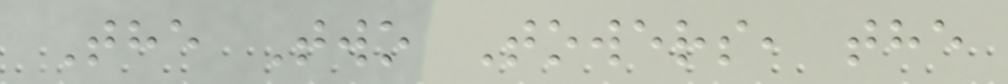The Two Towers, the
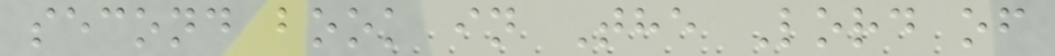second book in The Lord of
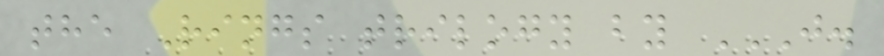the Rings trilogy by J.
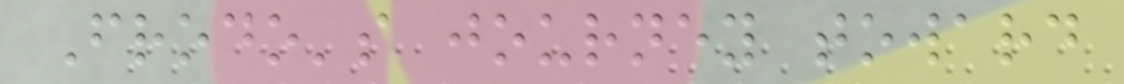Frodo's journey toward
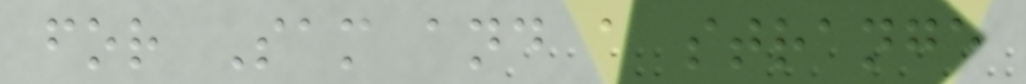for Sam and a strange
